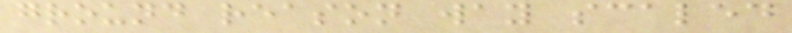ground reason way scaled
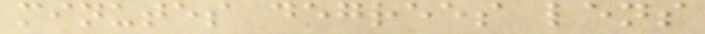minutes degrees lens
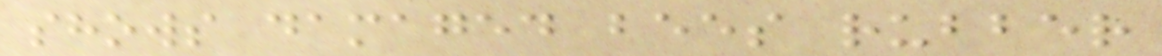shows damaged bees rubber
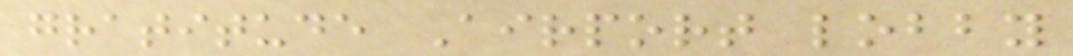gratitude Airport lobby
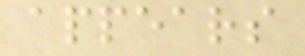appears
